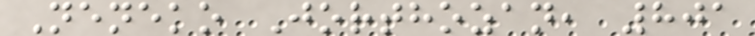Neneko Jorthozan, 801
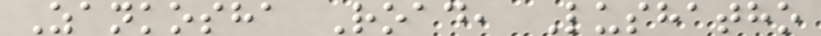Zankosha Road, Lushatho
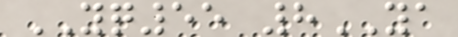YQ55 8YA
